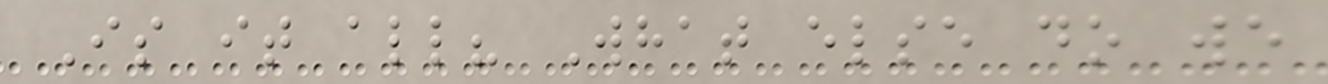Is it all? What else do we
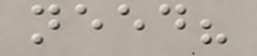need?
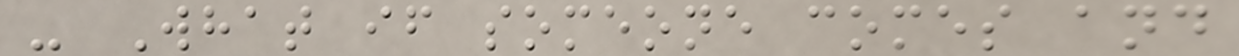- What if someone comes and
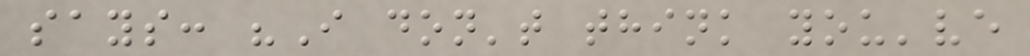says: "I don't think you've
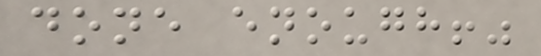done enough!"
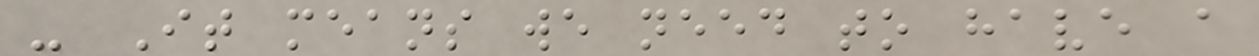- It means we need to have a
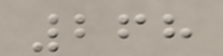268
